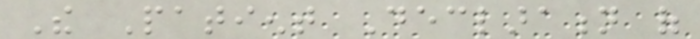The Patient Declaration of
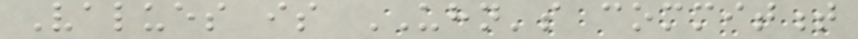Values is UHN's commitment
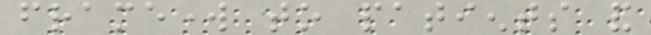framework to patients and
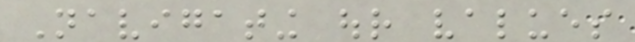Navigating our values
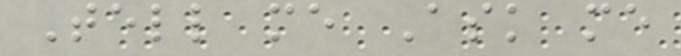Tell me Ask me
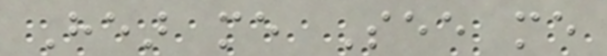Hear me See me
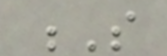S
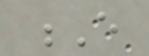E
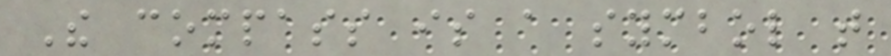The compass is a symbol that
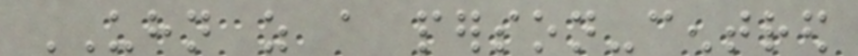UHN as a person-centred
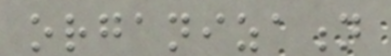organization
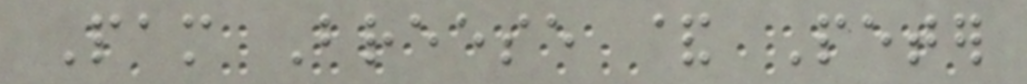Pam Breese & Peter
